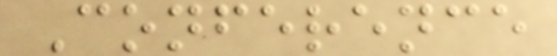Conference
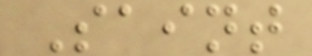Saint
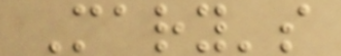Mary's
